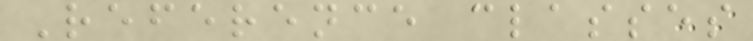Reference classes
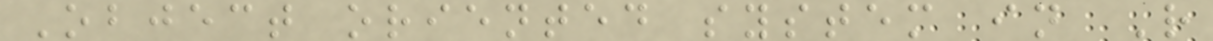Object oriented system in R
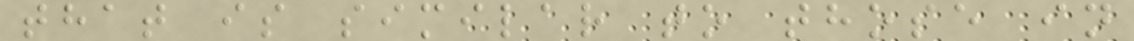that is similar to those in
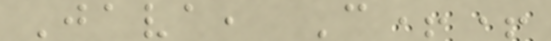Java, C++
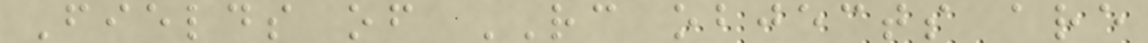Fields of RC objects are
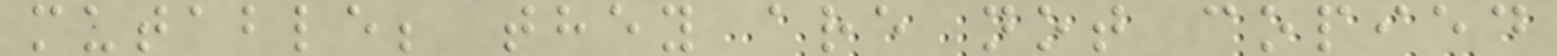mutable; they are not copied
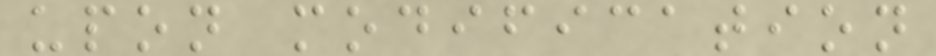upon modification
